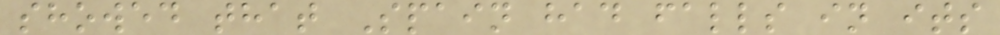showed that Spain had falls in its
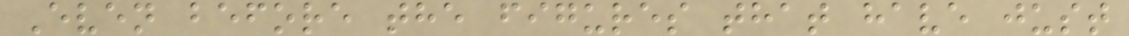Even before the figures that have just
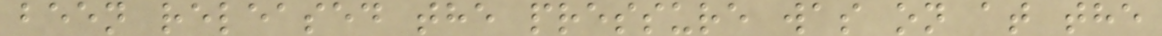been released the pressure was on at the
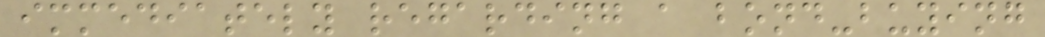immediately regarding a bond-buying
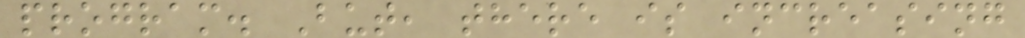program. But, there is increasing
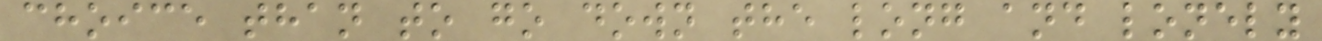choice than to go down the long and lonely
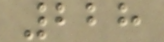228
